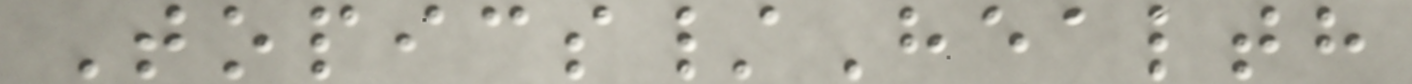Topics/Health
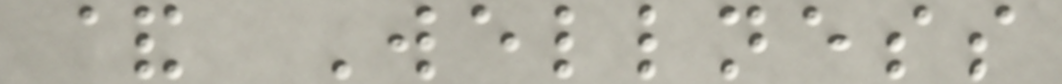& Wellness
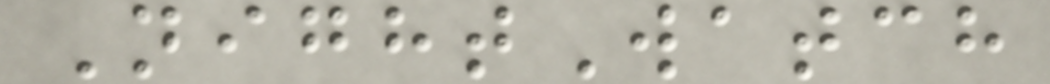NightWatch
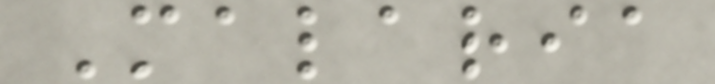Malaria
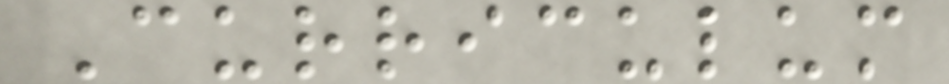Curriculum
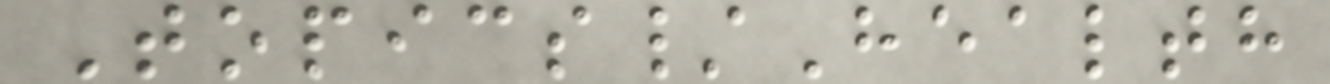Topics/Health
